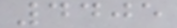4405
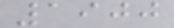1900
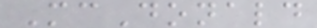McDonald
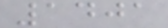1401
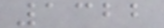1322
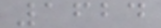1624
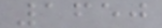1650
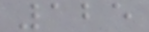125
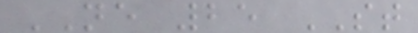NE 25 ST
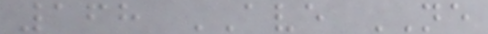168 AVE NE
